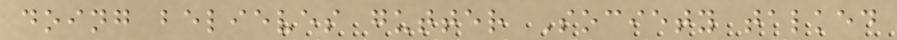doing believes gutter Society talked
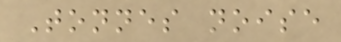Tonnes noise
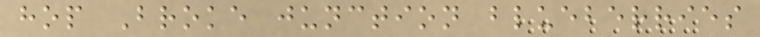hop Broke junction blueberries
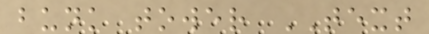bunk tower TEXT
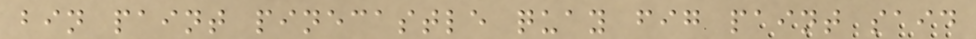bin paint pinecastle quay fig paint said
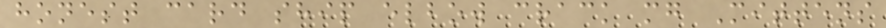honest card ship elbow crack mg Mittens
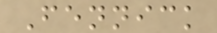Fennick
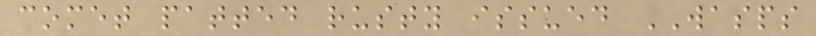comet patted rusty issued WASPS
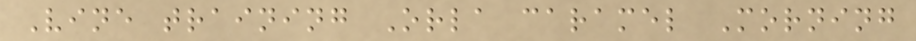Vine training Orla caramel Morning
